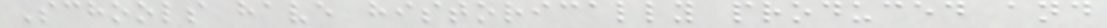Schools have historically produced and
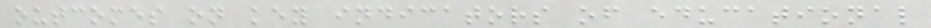outcomes on key indicators of educational
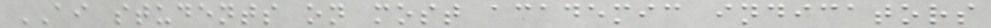AI students on most academic indicators
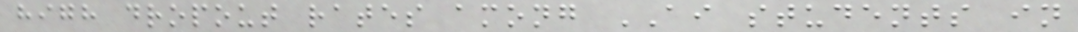high dropout rates among AI students in
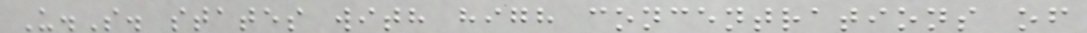U.S. states with high concentrations of
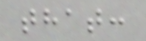that:
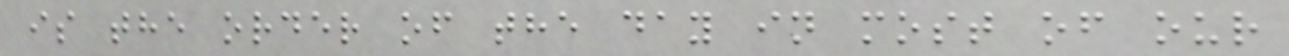is the order of the day in most of our
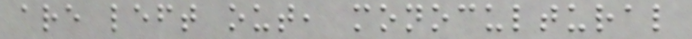are left out, monocultural
